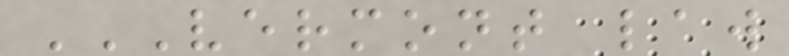VERMONT LAW
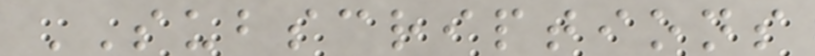SUBSCRIPTIONS
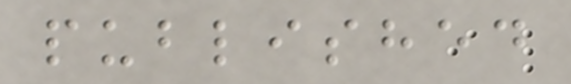published
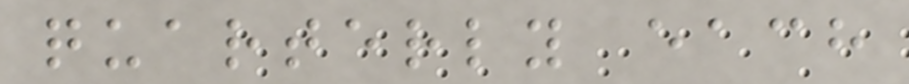quarterly each
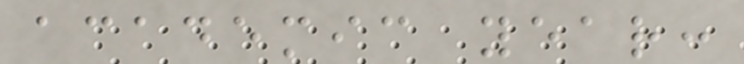academic year:
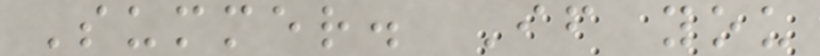Summer. If you
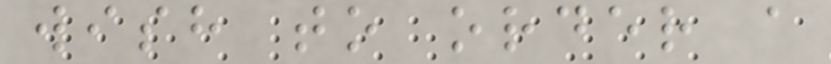wish to order a
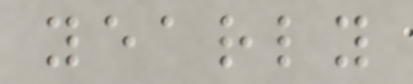yearly
